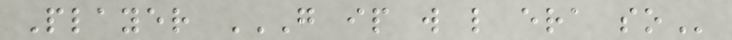Player G IP W L ERA SO
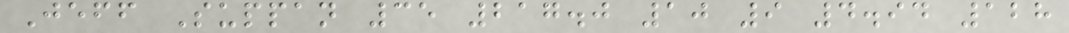Jeff Suppan 35 217.0 10 9 4.94 128
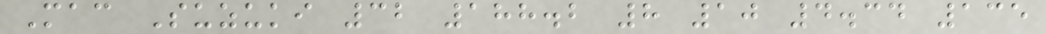Mac Suzuki 32 188.2 8 10 4.34 135
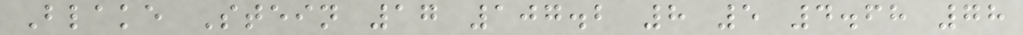Blake Stein 17 107.2 8 5 4.68 78
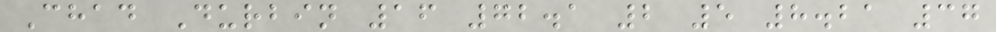Chad Durbin 16 72.1 2 5 8.21 37
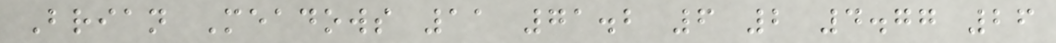Brian Meadows 11 71.2 6 2 4.77 26
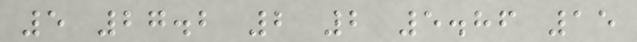5 27.2 2 2 5.86 15
